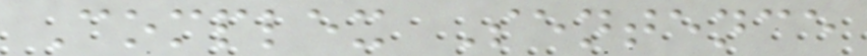Complex Sentence
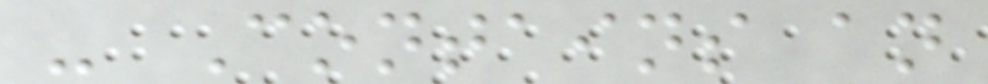- Contains an
